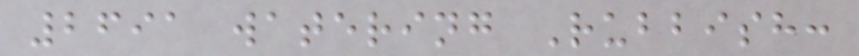2691 watering Rubbish:
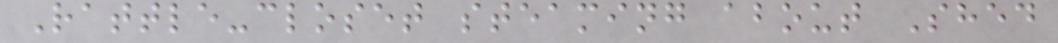Rattle-closet steaming about Shed
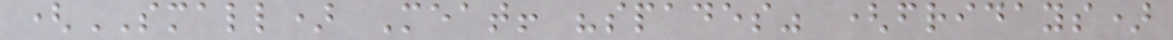(SMALL) Meat! "spades" (fridays)
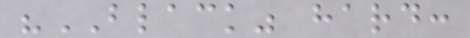"BLACK" hard:
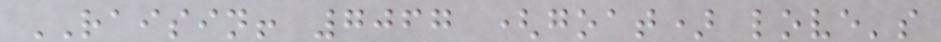RAISIN! 7067 (goat) love's
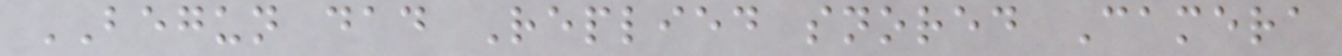BEGUN dad Replied snored Camera
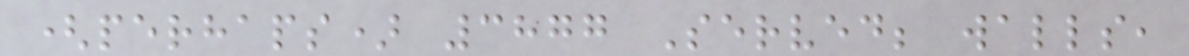(perhaps) 3877 Served; walls,
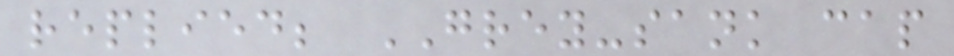replied; GREY-sank cap
